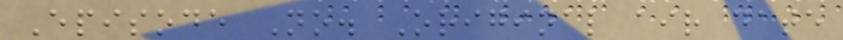Episode No. Original air date
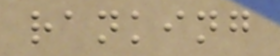ranking
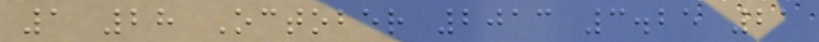1 28 October 2013 3.25 21
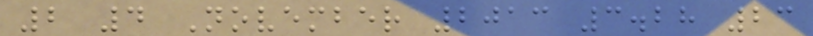2 4 November 2013 3.28 23
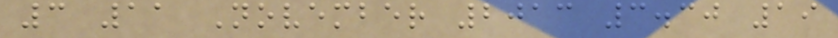3 11 November 2013 3.30 19
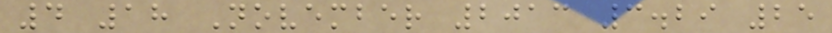4 18 November 2013 3.29 25
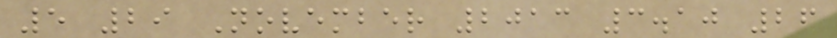5 29 November 2013 3.10 26
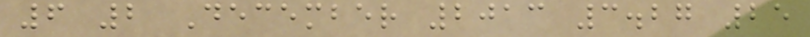6 2 December 2013 3.27 25
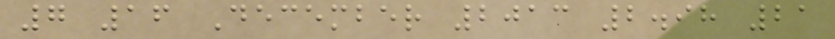7 16 December 2013 2.98 21
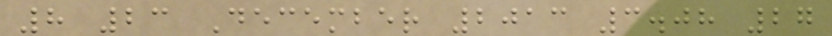8 23 December 2013 3.08 27
